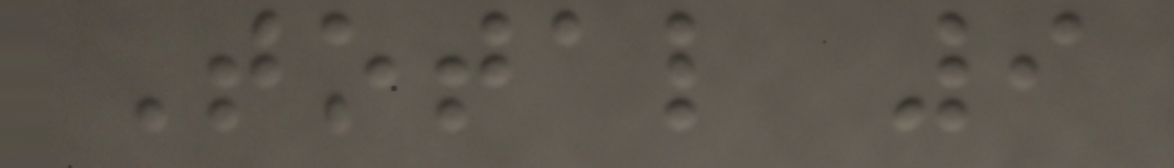Total 9
